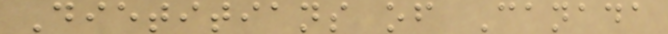Dietitians of Canada
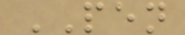PEN
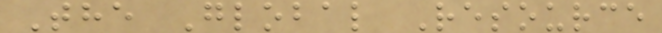The Global Resource
